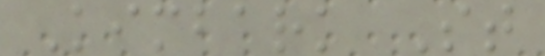Kimbark St
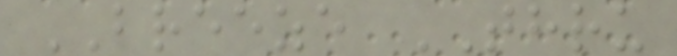BREEZE THRU
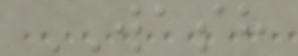WASH
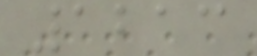1213
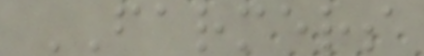FARMERS
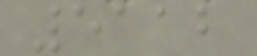5112
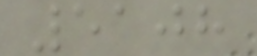5108
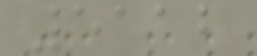5112
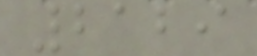2129
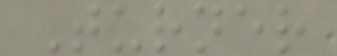Turner
